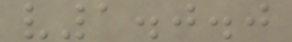v1.0.0
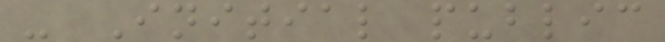- Initial public
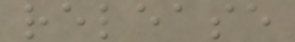release
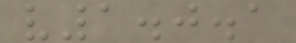v1.0.1
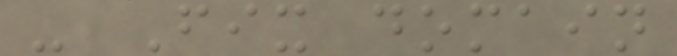- Fix domain
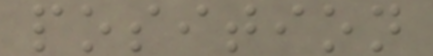position
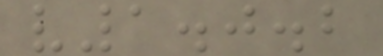v1.0.2
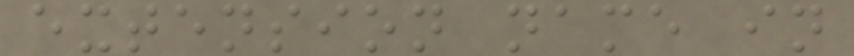extension name in
